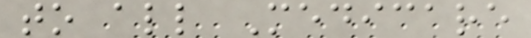to all Medicare
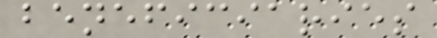beneficiaries
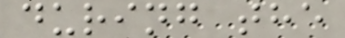during the
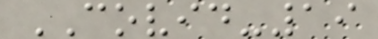COVID-19
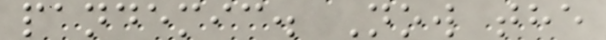pandemic. Now the
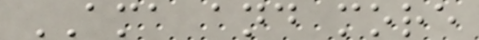AMA and more
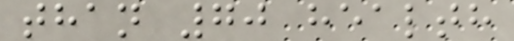than 70 health
